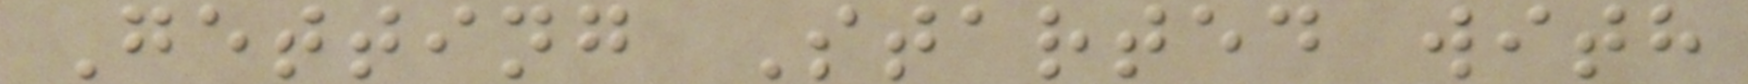Getting Started with
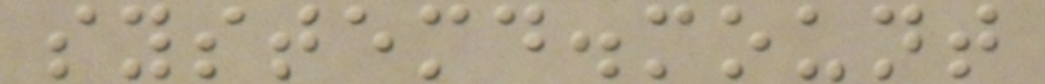systemd.mount
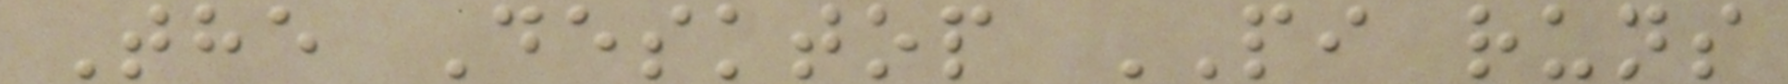The Desktop PI runs
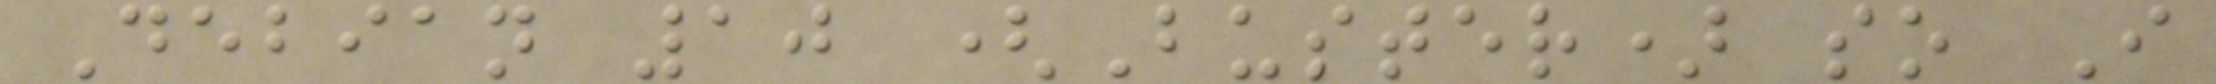Debian 10 (Buster) so I
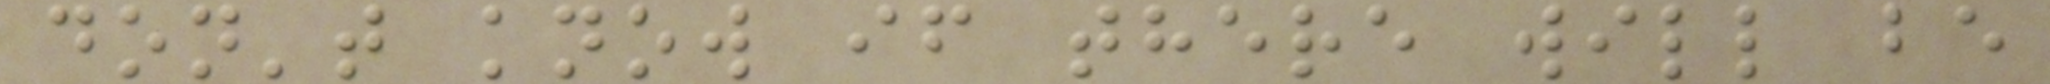don't know if there will be
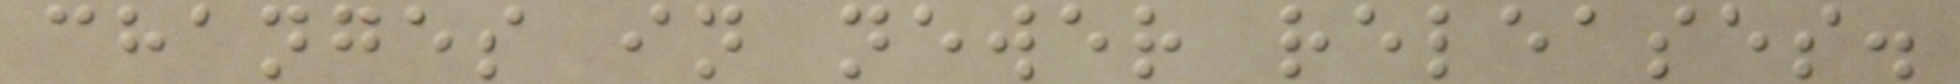changes in newer releases.
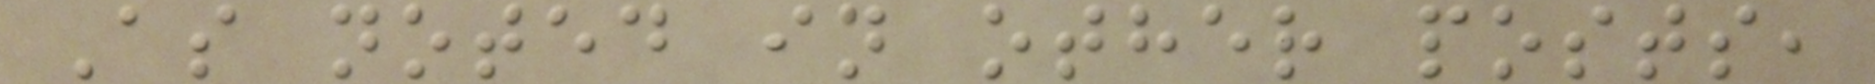As noted in other posts,
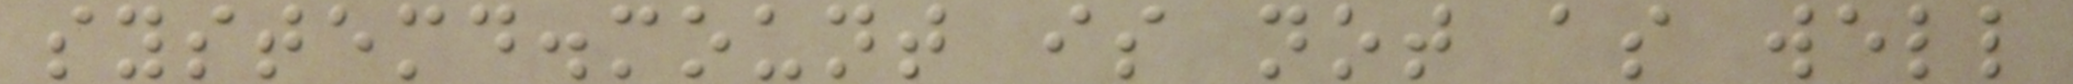systemd.mount is not as well
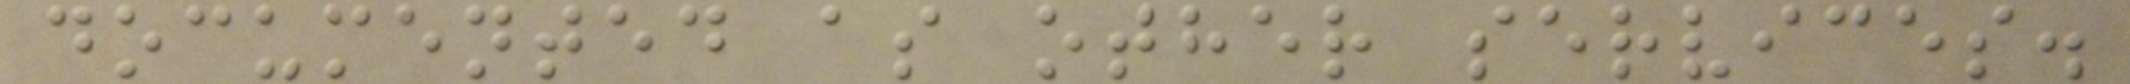documented as other services.
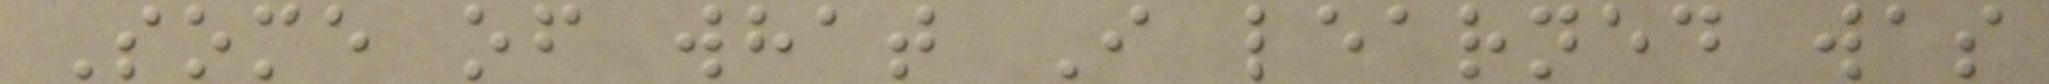Some of what I learned was
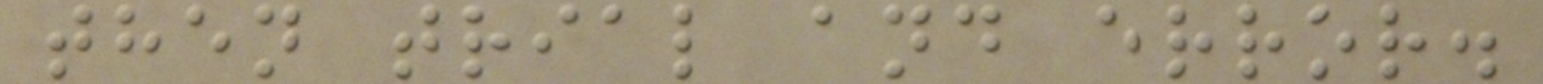then trial and error.
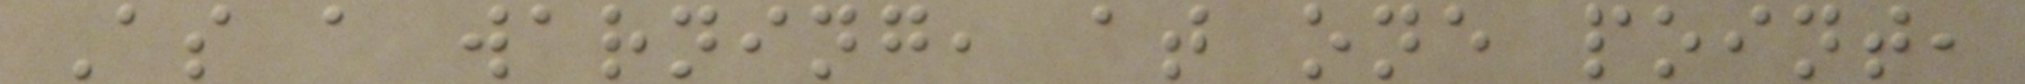As a warning, at one point,
